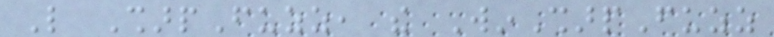Like SharpFuzz, the WinSharpFuzz
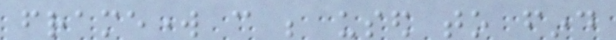framework can be used to find
